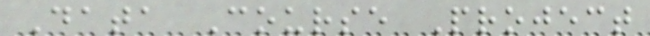Data Course Project
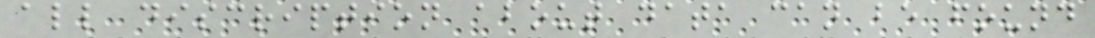all discription about data can be found
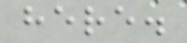here.
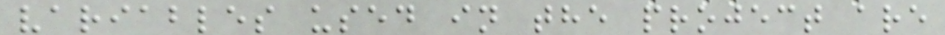variables used in the project are
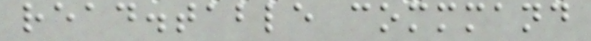read.table commmand
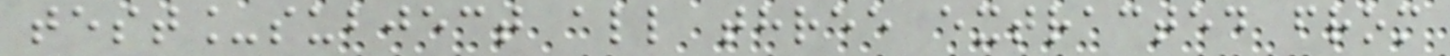test_subject all three extracted from
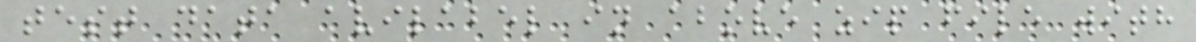test data avilabel in above zip file with
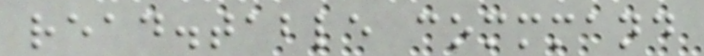read.table commmand
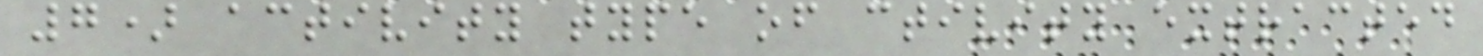7) activity type of ctivity extracted
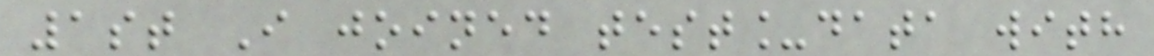1st I joined test_data with
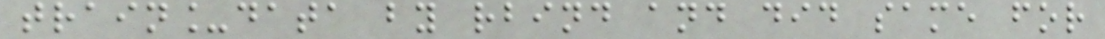train_data by rbind and did same for
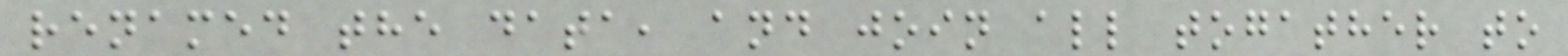renamed the data, and join all togather to
